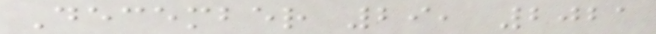December 29, 2021
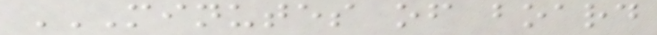MINUTES OF BOARD
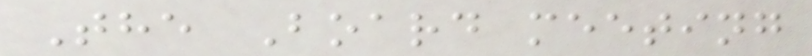The Board meeting
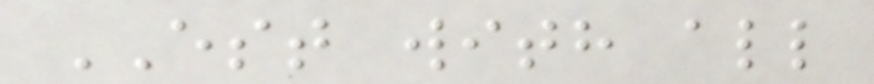EST with all
